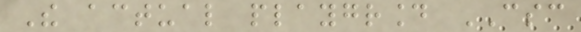The actual playground CSC
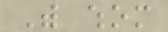With whom
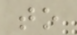to
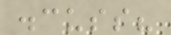discuss?
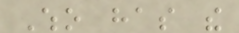Who has the
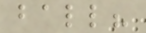ball?
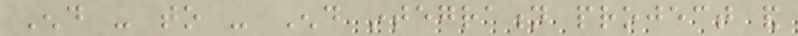End - to - End integration project and
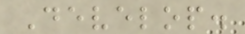Develop.
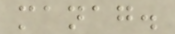manag.
